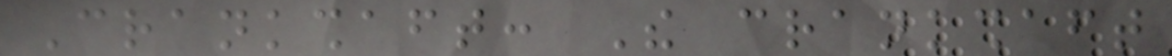Crankshaft: The crankshaft
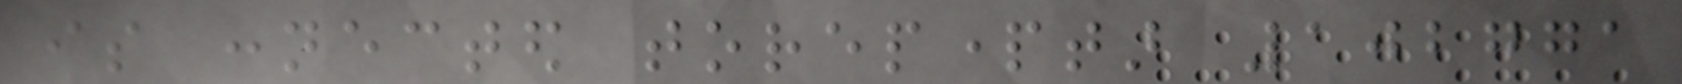is connected torepparttar 102771
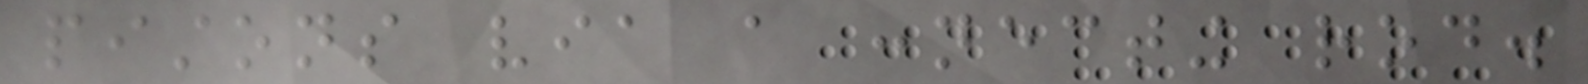pistons via a connecting rod.
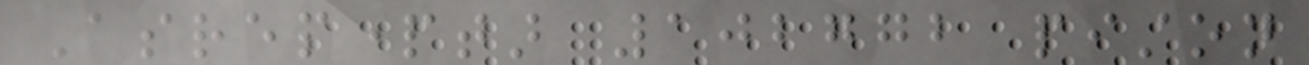Asrepparttar 102772 piston
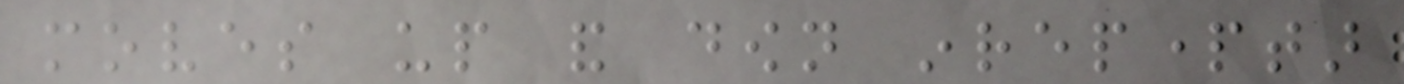moves up and down inrepparttar
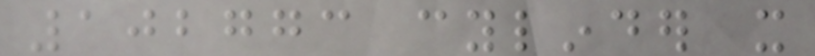102773 cylinder it
